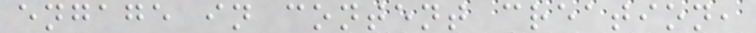engage in content creation,
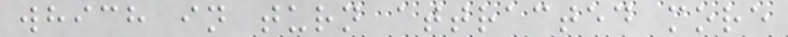which in turn attracted more
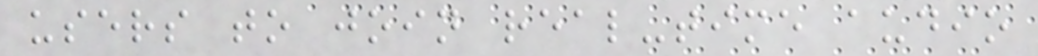users to join real-time audio
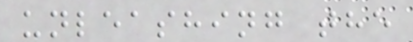unleashing the
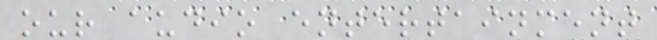our audio entertainment
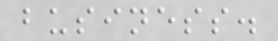business.
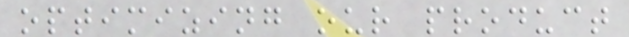optimizing our product
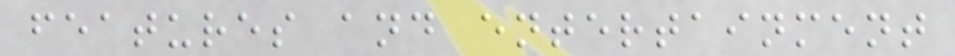features and entertainment
